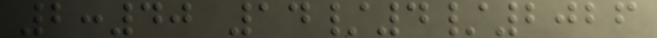2:40 14/4/2026
